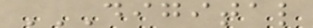DIGITAL
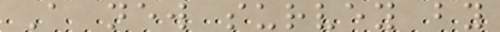A new survey by
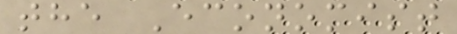the Economist
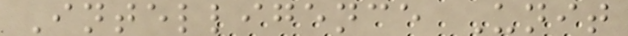Intelligence Unit
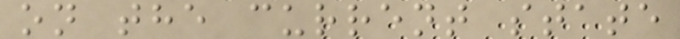on the current state
